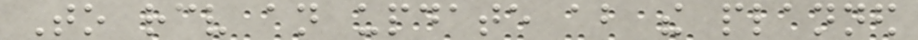To receive an update about the planned
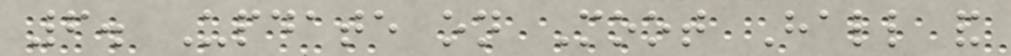6. Update on Moot Hall and
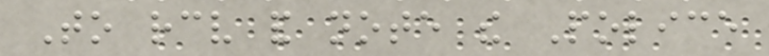To receive and note the Police
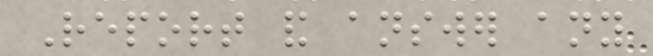Report and answer any
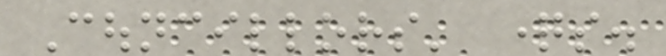Councillors' questions.
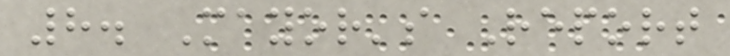8. Mayor's Report
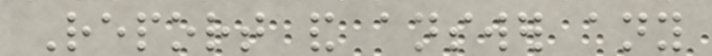Report and answer any
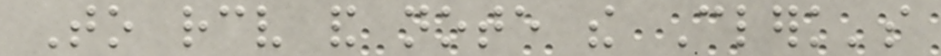To receive and note the Clerk's
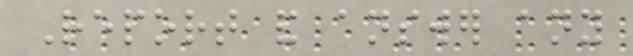Report and answer any
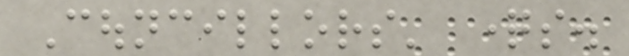Councillors' questions.
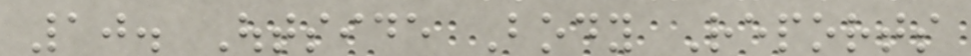10. Outside Body Reports
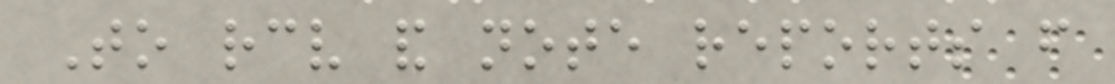To receive and note reports from
